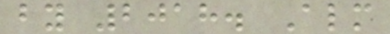by 2018. Almost
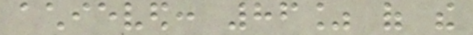achieved: 86% of the
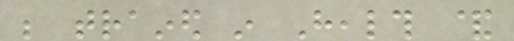be trained in Health &
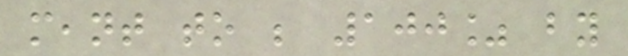meant to be 100% by
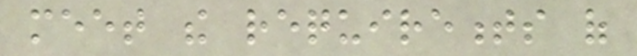meet the requirements of
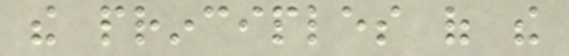the principles of the
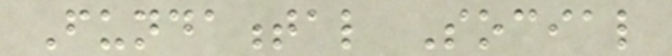Fundamental Social
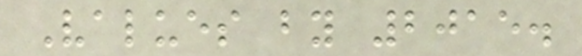Values by 2015.
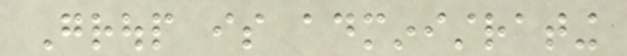Group is administrating
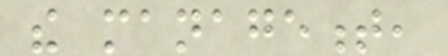the management,
